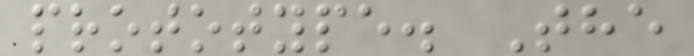prototype. The
